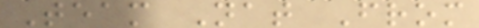Team Nat From
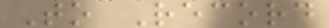To Record
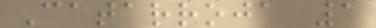Catarroja 1
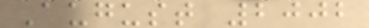August 2002
